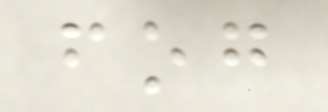fog
